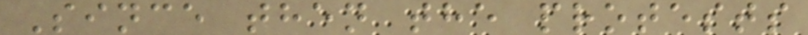Since then the protests
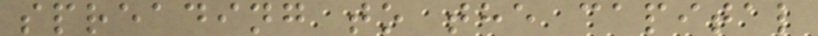spreading to the capital
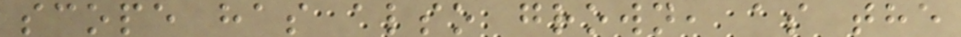scope has also grown, as the
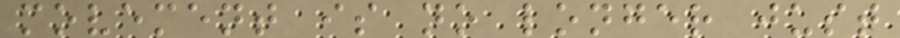movement is no longer just
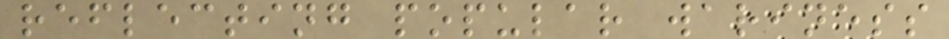reflecting popular wariness
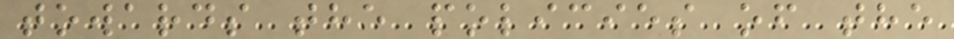towards the policies of the
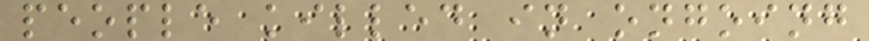people killed in ongoing
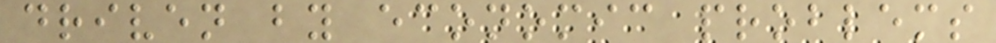driven by economic problems
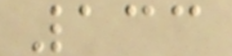133
